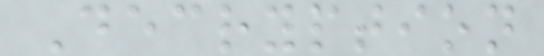Decryption
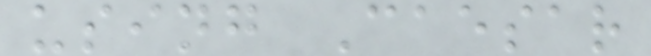using Caesar
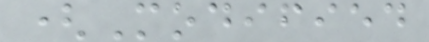(Modified
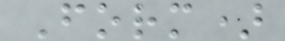Form)
